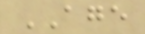AGE
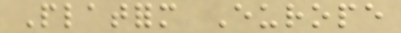Platform Europe
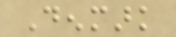Denmark
